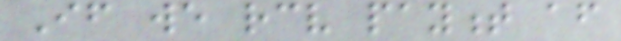If we receive payment after
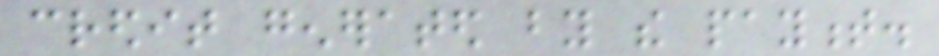credit generated by the payment.
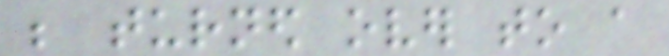be turned over to a
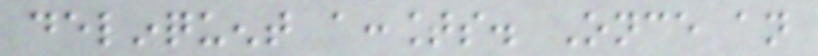delinquent accounts. Once an
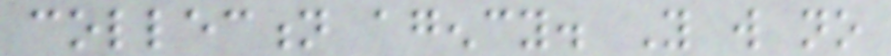collection agency. You will no
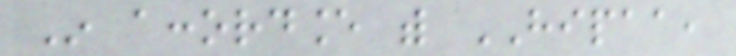In accordance with HIPAA,
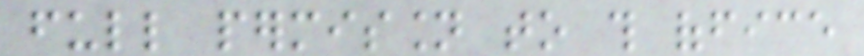full permission to this office
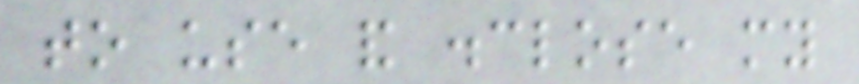to use and disclose my
